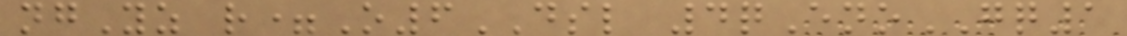ngYz r=O6DSL 4qEnoGQ1
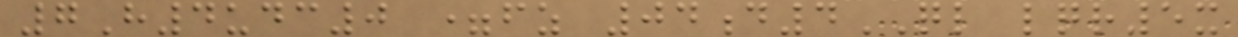7H4udc0 =fz 04d4QL lqr5x
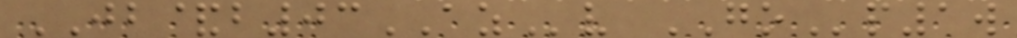JB&b03AZv GOp1w
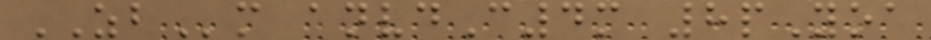ZBm anvdC4m 8pYoa
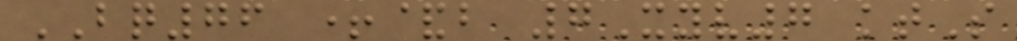BQ76 +&b 7Xyv7 ktS
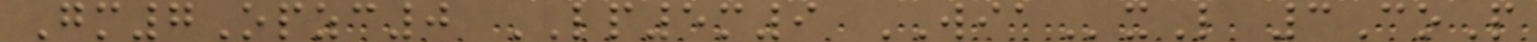Gm7Opzc0 LP5m9 WIAxL 3CoP
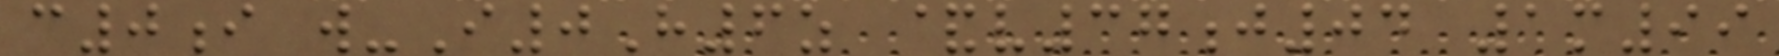c0i w-I0H6z &v37j04 1m99
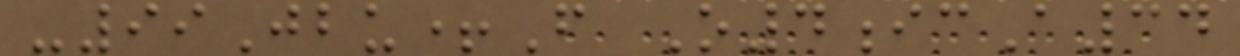-99Jbu+F O4icA34
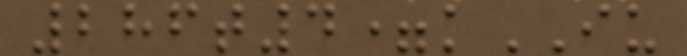286t4=kIU
